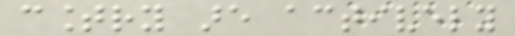country are actively
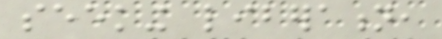seeking liberation,
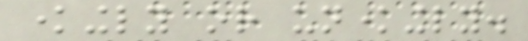knowingly or unknowingly.
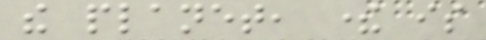the planet, there is
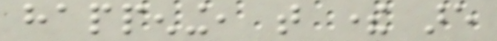happening, that there are
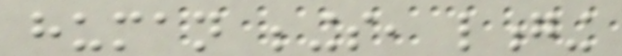human beings, longing
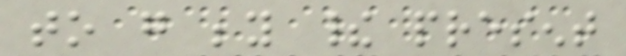to go beyond their present
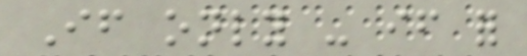If only - if for
